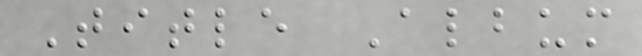Title Album
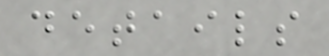details
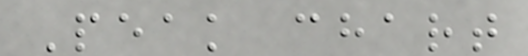Peak chart
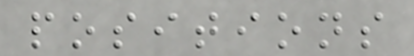positions
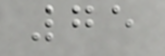75
